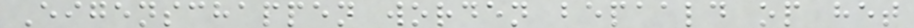Eigenschappen worden bepaald op het
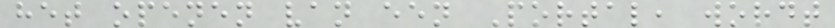het openen van een Portal, wordt
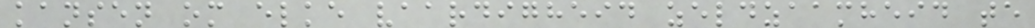kansen om elke vaardigheid zeldzaamheid te
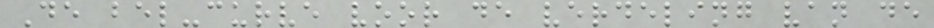De bel-curve voor de verdeling van de
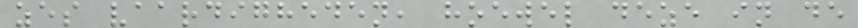zes vaardigheden, hoewel deze in de
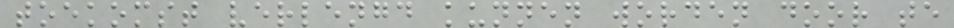toekomst verlengd kunnen worden door te
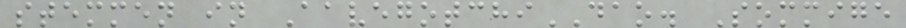stemmen in AavegotchiDAO. Sommige
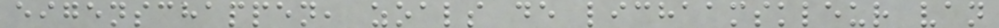eigenschappen, zoals de lichaamskleur van
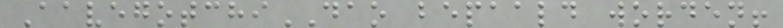AavegotchiDAO bepaald worden!
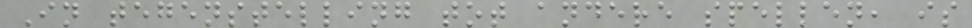In tegenstelling tot andere spellen, is
